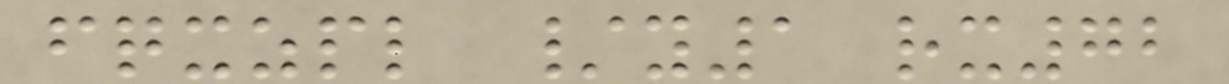fqxzpl /y1 rx72
